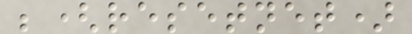;(resetnet)
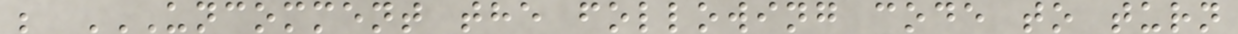; UNCOMMENT THE FOLLOWING CODE TO TURN
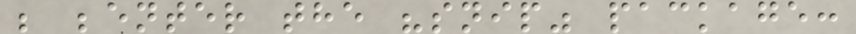; ;enter the "snip" package:
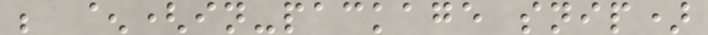; ^(in-package snip)
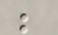;
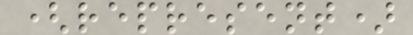(represent)
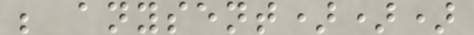; anysent)))
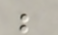;
